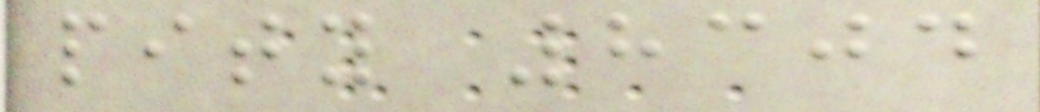pity 8304
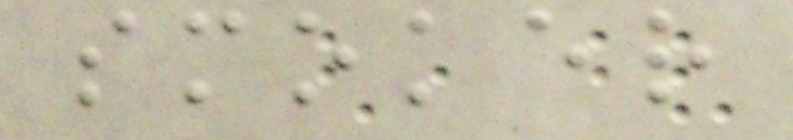smoker
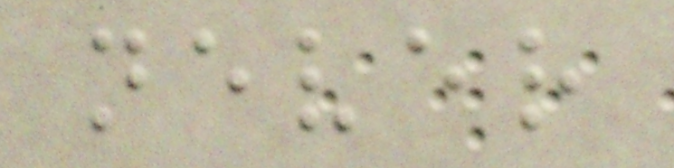never
